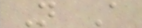N A
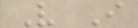V I
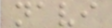navi
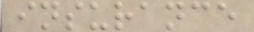insurance
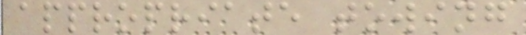appropriate towing
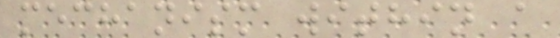mechanism within a
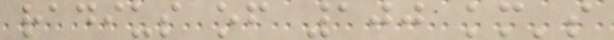radius of 100 km's
